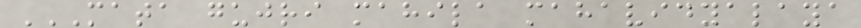MATA GUJRI MAHILA MAHAVIDYALAYA
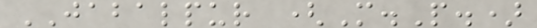JABALPUR (M.P.)
